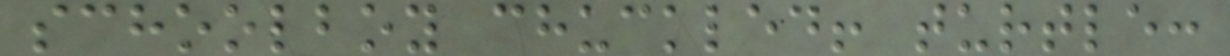schoolboy chuckled! turtle:
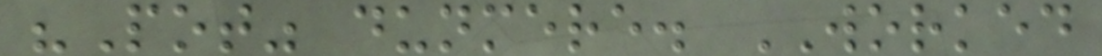"Pot" dunmere. WORKED
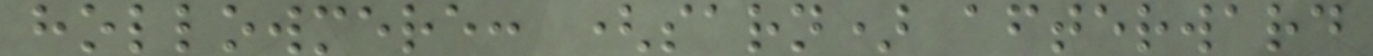hollowmere: (sarn) afterward
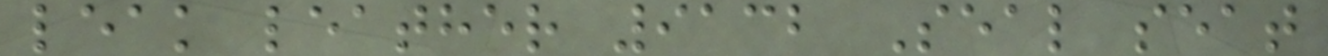leak leather 9132 Seal seat
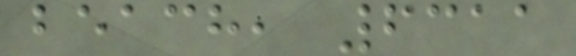beach, 6311
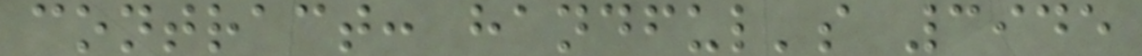contract: handful's 3945
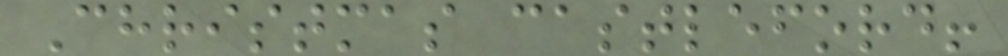Christmas castleford!
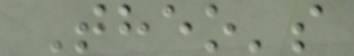Theo's
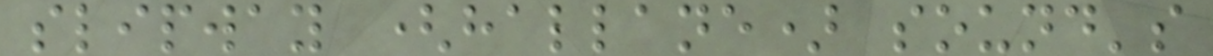slipway (hallane) sound's
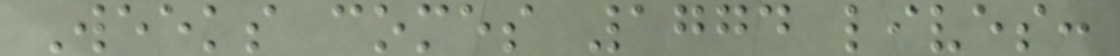Weeks comes 1774 lives:
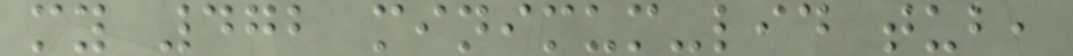my 472 minimum-lid tub,
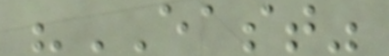"EAST"
